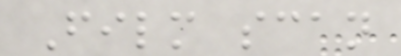Film scan
